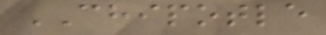CHIPOTLE
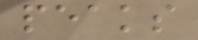peaks
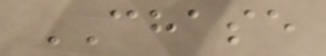CHASE
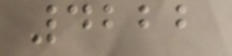4222
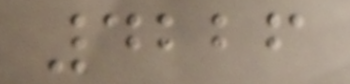4226
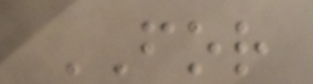FOR
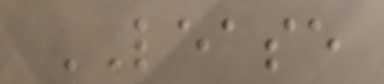LEASE
